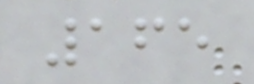165
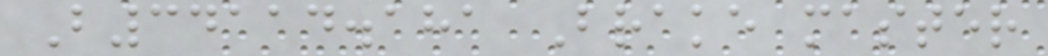B34114.181 Brake master
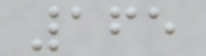165
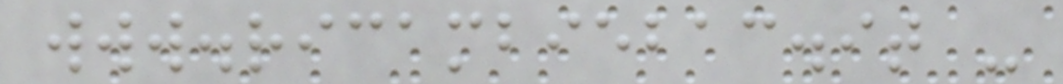www.ricambiebac.it -
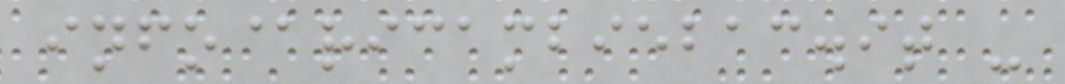info@ricambiebac.it -
